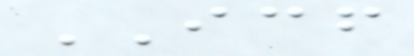ICF
